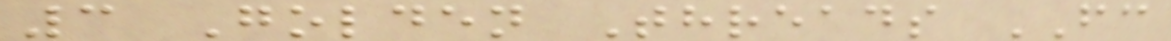3 Golden Threads FC
